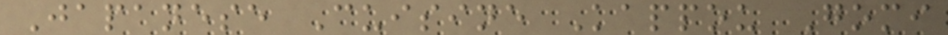Japanese Cuisine Kappou Gomi
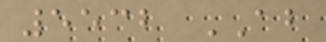5532 AB
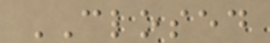CLOSED
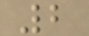2
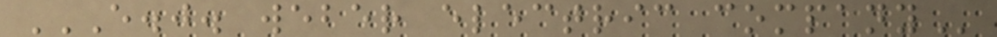E.J. WEBER ELECTRIC COMPANY
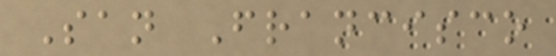San Francisco
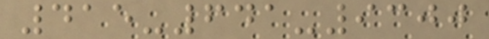415-641-9300
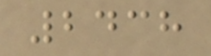2438
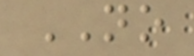NO
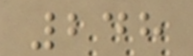248
